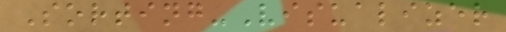Sorting-Visualizer
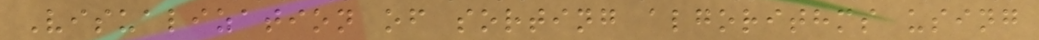Visualization of sorting algorithms using
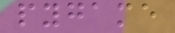pygame
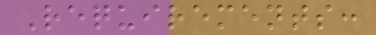Requirements:
